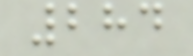284
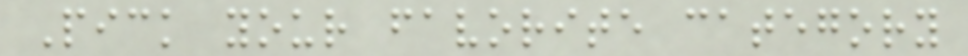Pick your favorite category
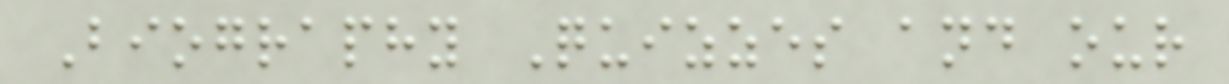Biography Quizzes and our
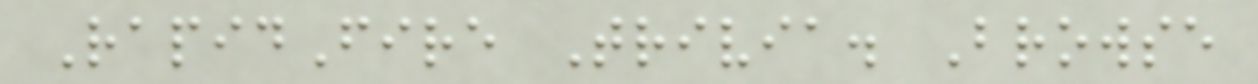RapidFire Trivia. Browse
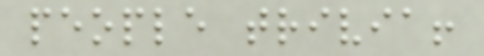people trivia!
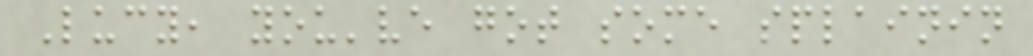Lucy, you've got some splainin
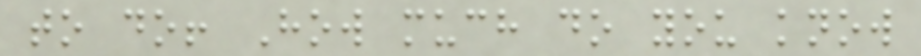to do! How much do you know
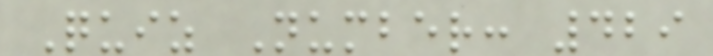Quiz Number: 429
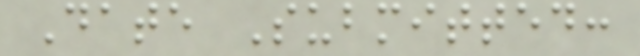Date Submitted:
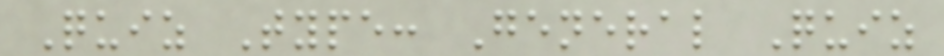Quiz Type: General Quiz
